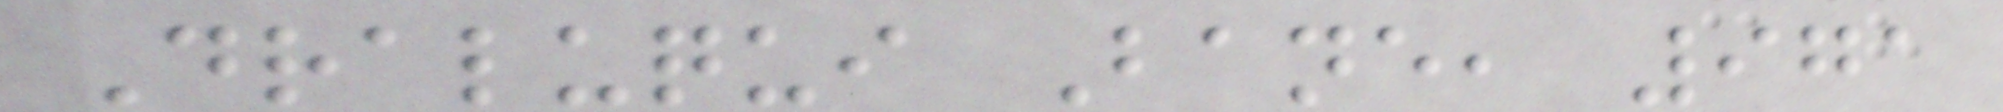Draluqui Bane, 971
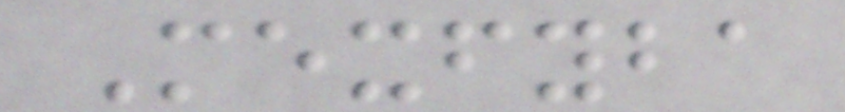Mexfyba
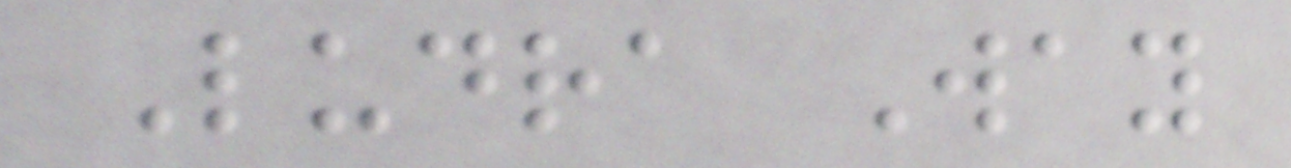Ludra Way
